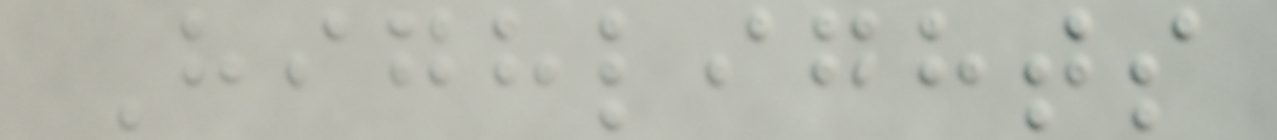Highlights
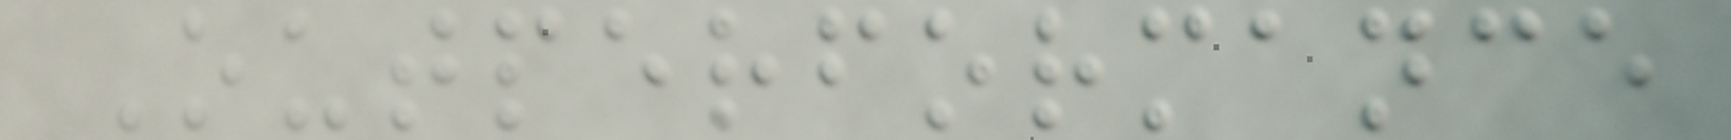Outperformance
